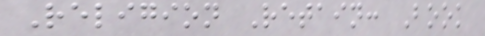Religion Retain: Book
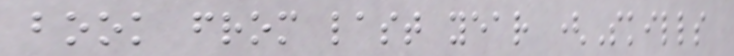book from last year (Skills
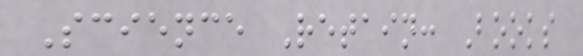Science Retain: Books
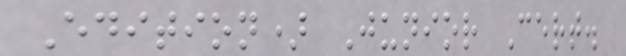Edition) Junior Cert.
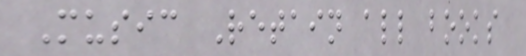Music Retain all books
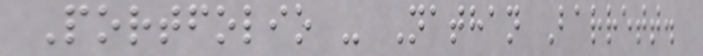Portfolio - Nathan Barrett.
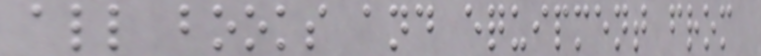all books and equipment from
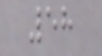58
